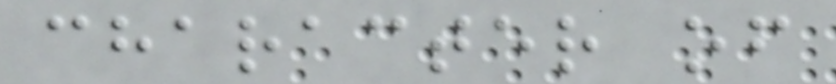character of
